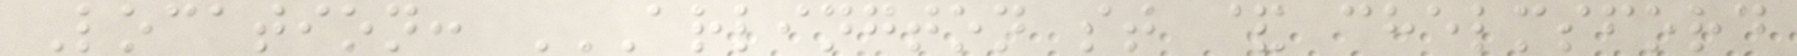Location: ARLINGTON ST & CHELMSFORD
